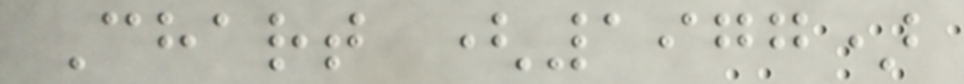Chart (1977)
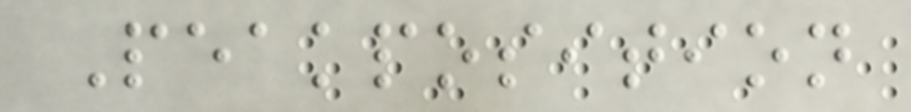Peakposition
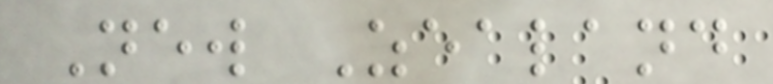New Zealand
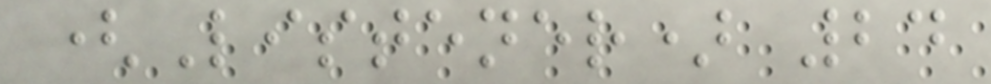(Listener) 24
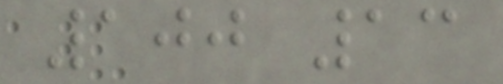100 13
